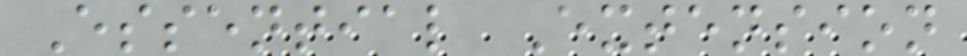Essential Extension
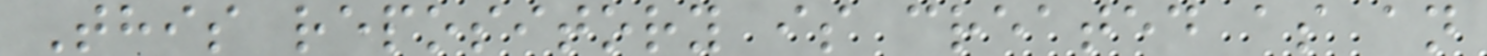This repository is created as an
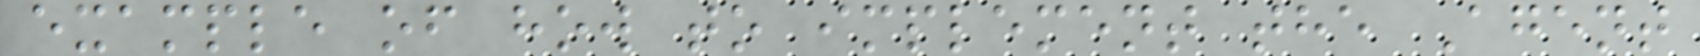example of how to implement the Agent
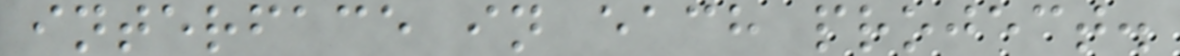interface in each project.
